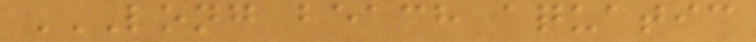LONG BEACH AQUATIC
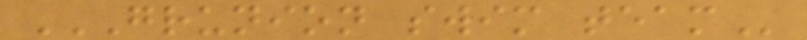GRUNION SWIM TEAM
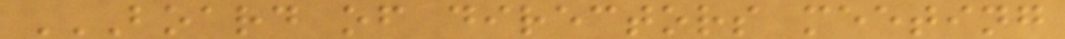BOARD OF DIRECTORS MEETING
